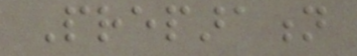Preparation
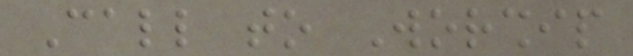Call to Worship
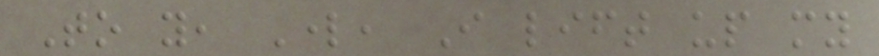To you, Lord, I lift up my
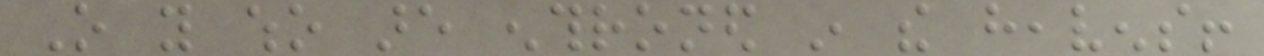O you who are enthroned in the heavens!
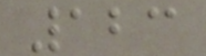123
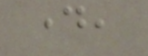day,
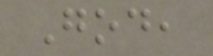God,
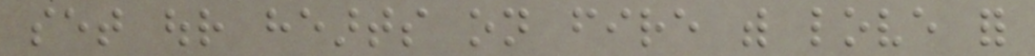set our hearts on fire with love for
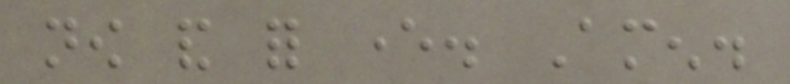now and for ever. Amen.
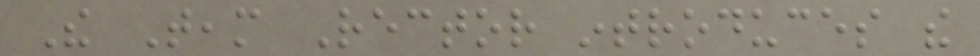The Team Rector introduces the
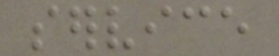service
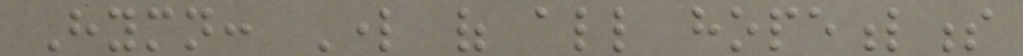Hymn: Lord of all hopefulness
